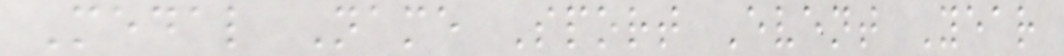Medal Name Sport Event Year
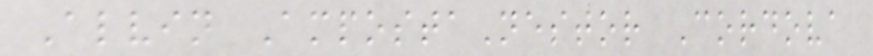Alvin AmpostaNestor Cordova
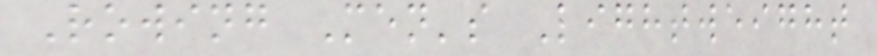Rowing Men's Lightweight
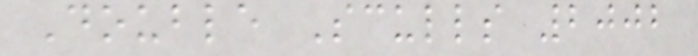Double Sculls 2002
